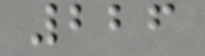226
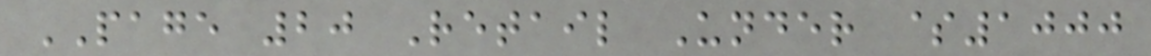PAGE 20 Retail Under $1000
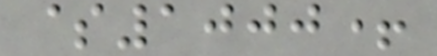$1000+
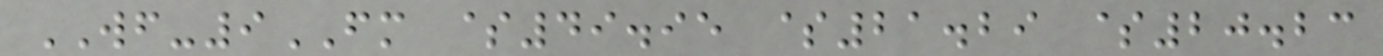WF-9FM $49.95 $21.29 $20.23
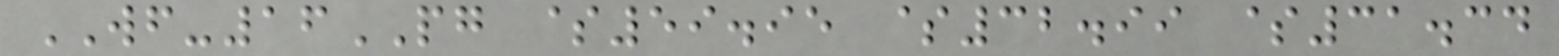WF-16PG $59.95 $32.99 $31.34
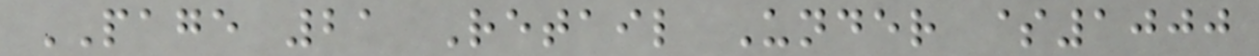PAGE 21 Retail Under $1000
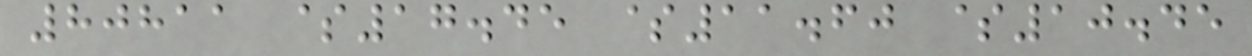80811 $17.45 $11.60 $10.45
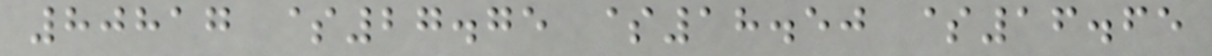80817 $27.75 $18.50 $16.65
